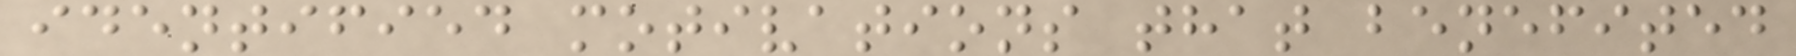identified motivations that benefited
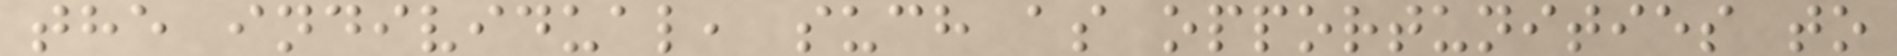the individual, such as opportunities to
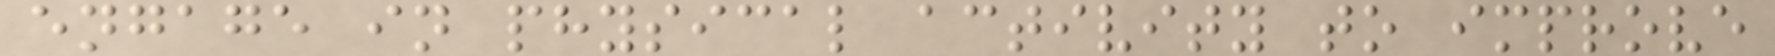engage in physical activity to improve
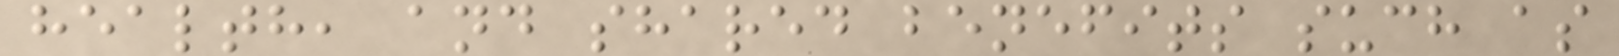health, and shared benefits such as
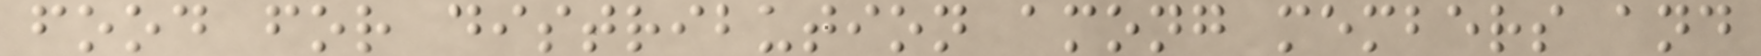food for distribution among members and
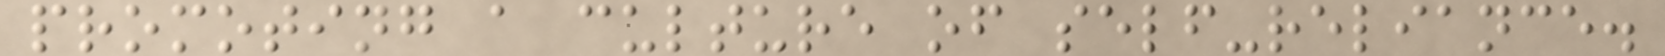promoting a culture of self-reliance.
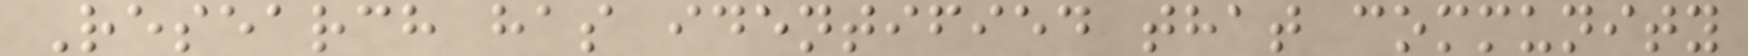Research has identified that community
